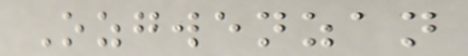Ozgwenzan
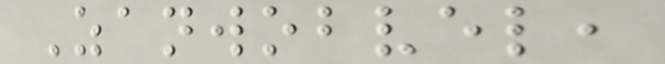Zanwobvel,
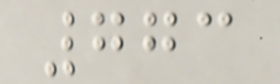773
